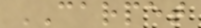CARPET
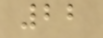22
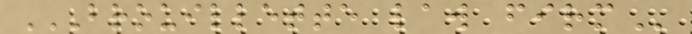BROUILLETTE LAW FIRM
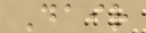Dair
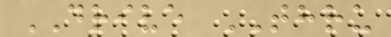DRIVE THRU
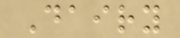Dairy
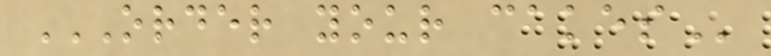ORDER YOUR CAKES
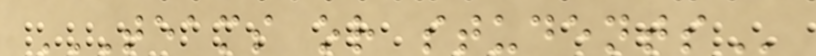TEAMS OR STUDENTS
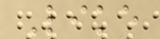Like
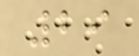29
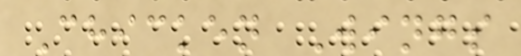Chicken Wings
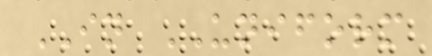IN UNIFORM
